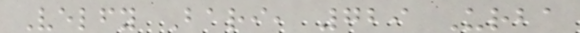Velfy Bari, 729 Urba
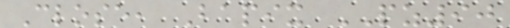Close, Bapix PZ90
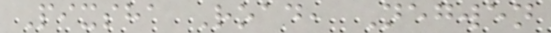Pixsha Road, Negwen
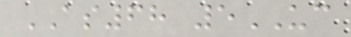AS68 5UC
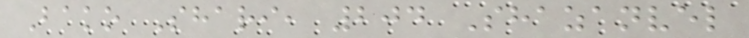Bako Shari, 204 Shazanvel
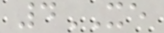4XE
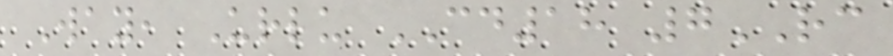Way, Urlu CD18 7RC
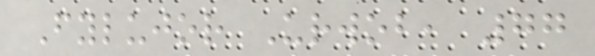Fylujor Urwob, 77
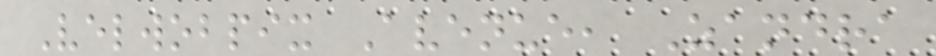Velwobpix Avenue, Zandra
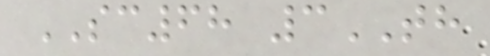SC68 3TH
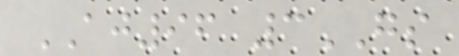AJ96 3GS
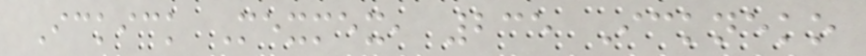Ickick Mexmex, 235 Ickneko
